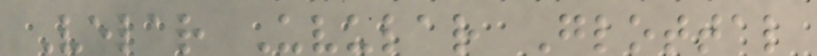Velar Uvular Glottal
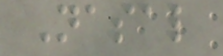Nasal
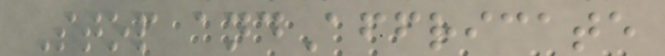Stop andAffricate
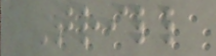Trill
